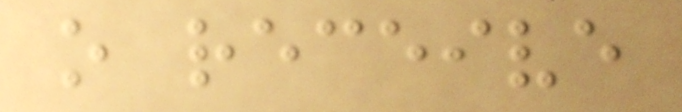o receive
